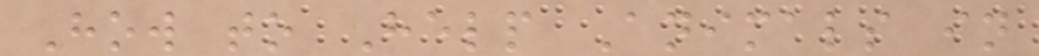How to Help Animals in
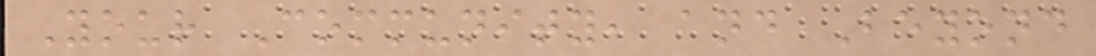Your Community, and Beyond
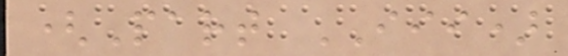(Part III)
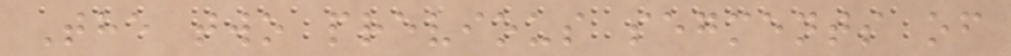The two previous segments of
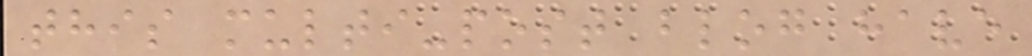this multi-post blog have
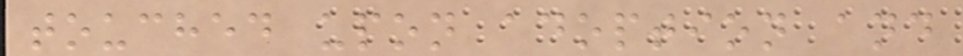touched upon adoption and
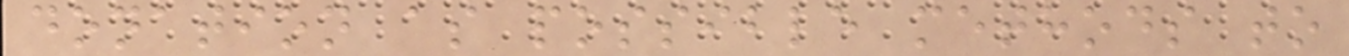donation as possible methods to
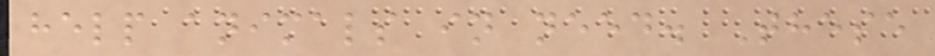help animals in need. These
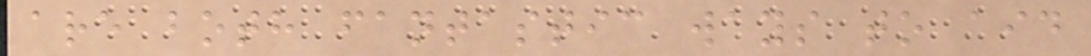are both fantastic ways to aid
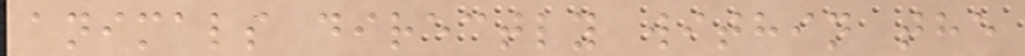animals directly within the
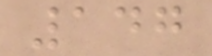147
